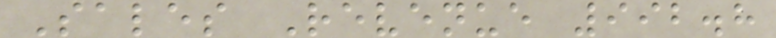Sales Revenue 992.8
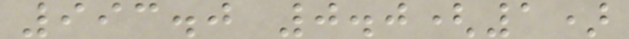993.0 0.0(1)
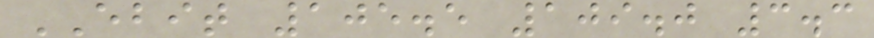EBIT 105.5 109.0 3.3
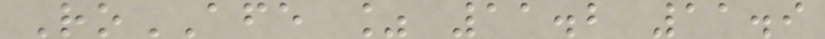RoAFE % 11.2 11.9
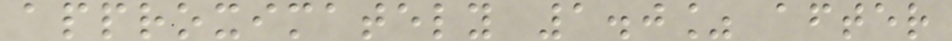approximately 1.0% after
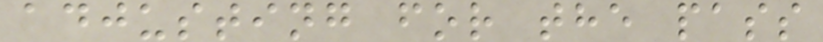adjusting for the pass
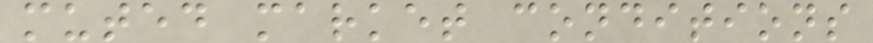muted market conditions
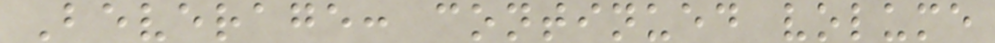Beverage: continued volume
